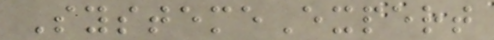SystemeExpert
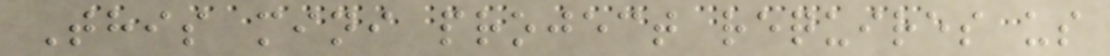This mini project requires us
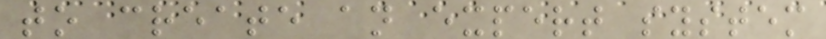to create an expert system
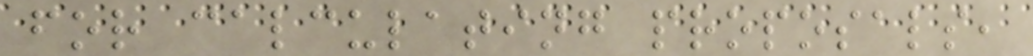for calculating proposals,
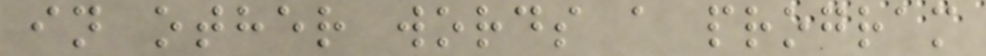in other words a program
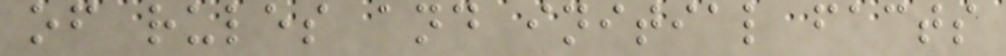of rules and initial facts
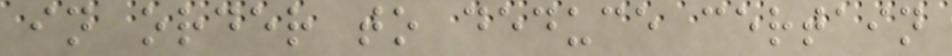in order to deduce certain
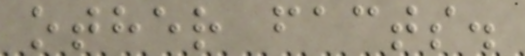other facts.
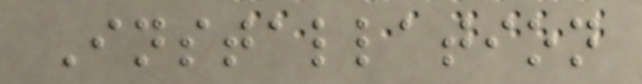Installation
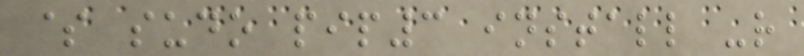$ sudo pip3 install -r
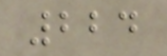224
